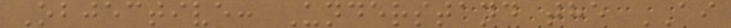Objective: Understand the AI
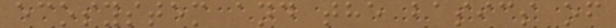ecosystem and the basics of
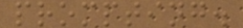prompting.
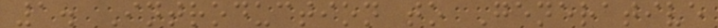1. Introduction to Generative
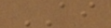AI
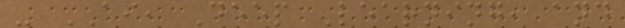- AI, Deep Learning, and
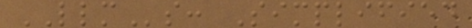LLMs: Simplified
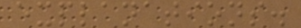explanations.
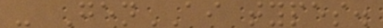- GenAI types.
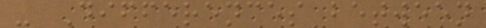- Differences between
